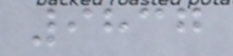9837
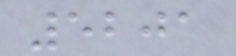5201
